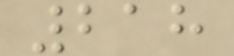218
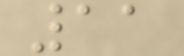11
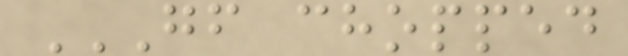GF CHOPPED
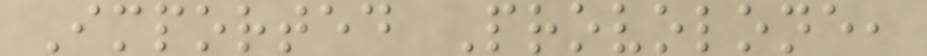Imported Provolone,
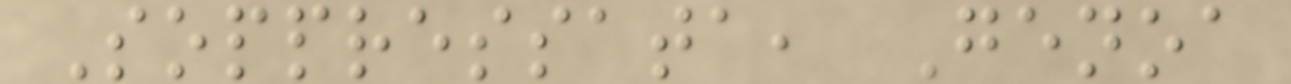Soppressata, Genoa
